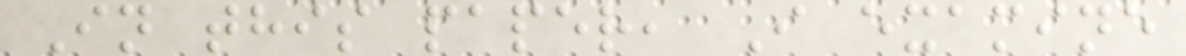In this paper, I examine
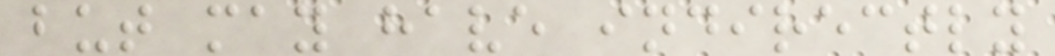but may have indirectly
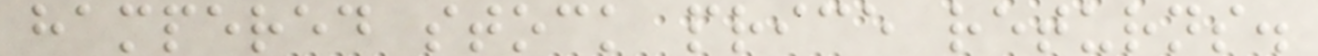hampered stock price returns.
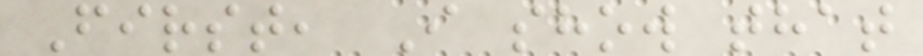First, I show that
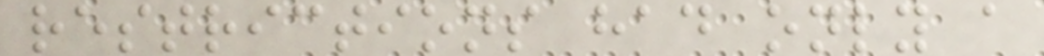restrictions had only a
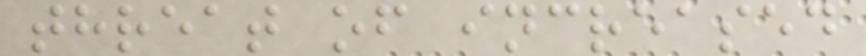threat of increased
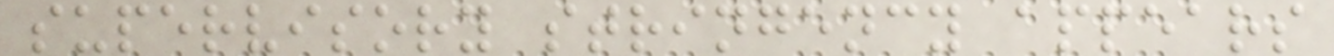supervisory stringency appears
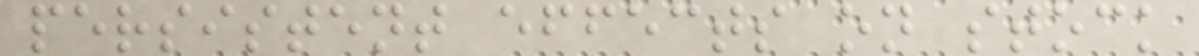persistent effects on stock
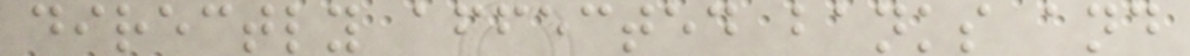directly affected banks and
